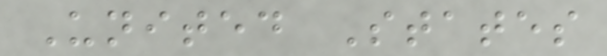United States
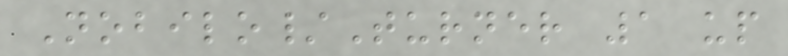Nobilo/Turner 1 up
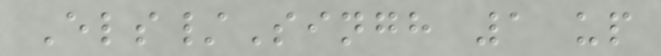Els/Singh 1 up
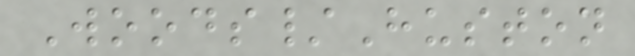Woods/Huston
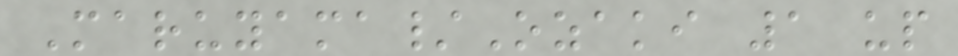Maruyama/Ozaki 1 up
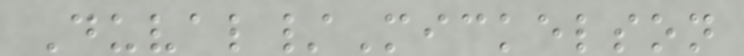Duval/Mickelson
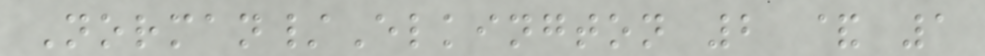Norman/Elkington 2 & 1
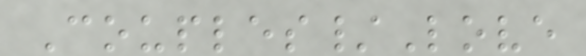Couples/Love
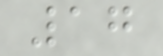17
